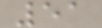51
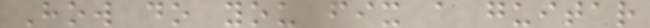How do you fix a guitar
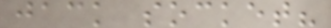jack socket?
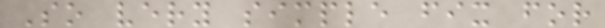So very simple fix for
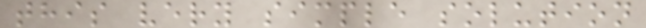this very simple solution
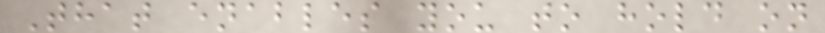That enables you to hold on
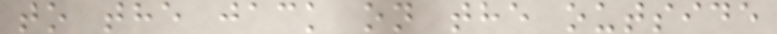to the jack on the outside
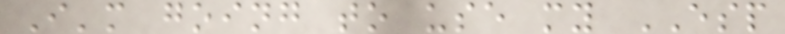I'm going to use my ESP
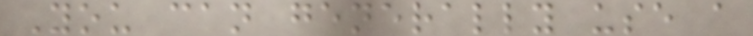You can generally use a
